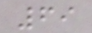69
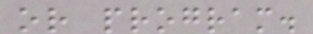or program.
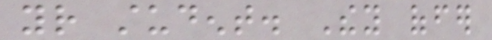your student. They offer
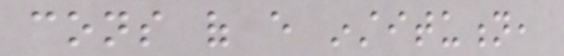cons of every institution,
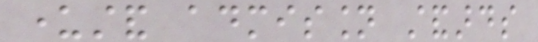understand admission standards
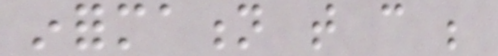information that can be
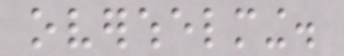overwhelming.
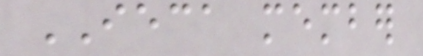IECA member
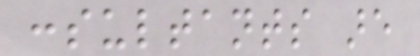consultants are
